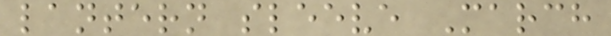lantern sleeve March
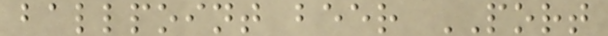ballpoint beer PORT
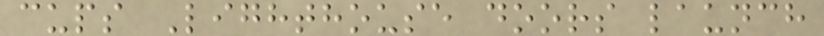cups Lighthouse doors launch
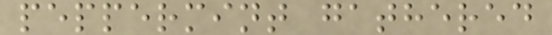peppermint gathered
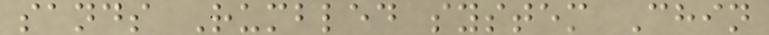sands Rumbled system Chin
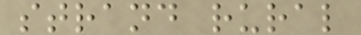strand rural
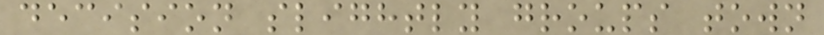decision slightly groups town
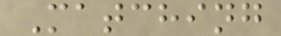Matching
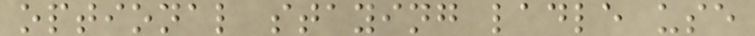optional staying ladle use
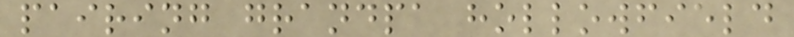pairing grandpa hollowfield
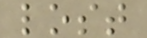lost
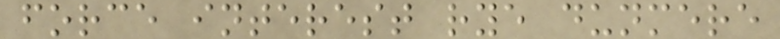force interest rye dunmere
